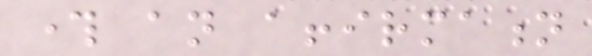through an affirmation
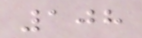108
